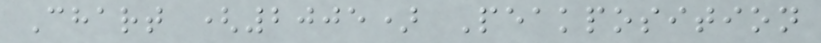Chart (2005) Peakposition
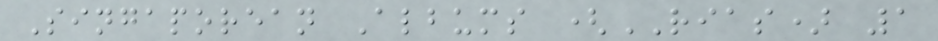Singaporean Albums (RIAS) 1
